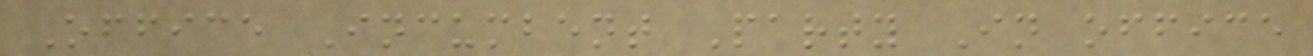Office Incumbent Party In office
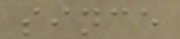since
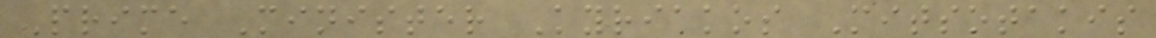Prime Minister Kyriakos Mitsotakis
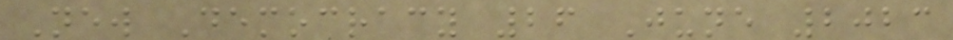New Democracy 26 June 2023
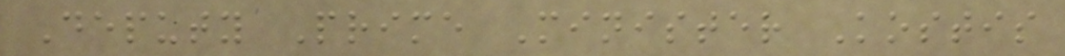Deputy Prime Minister Kostis
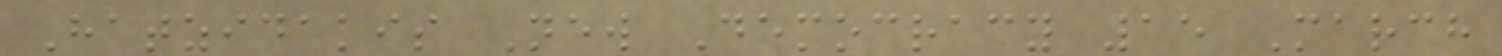Hatzidakis New Democracy 15 March
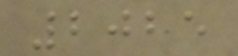2025
